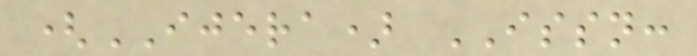(IJERA) ISSN:
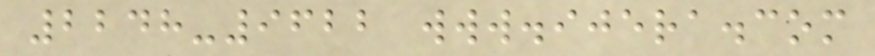2248-9622 www.ijera.com
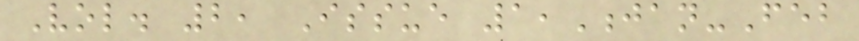Vol. 2, Issue 1,Jan-Feb
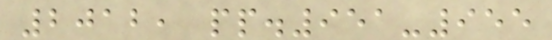2012, pp.951-955
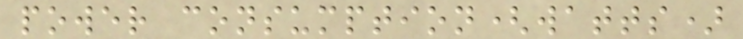power consumption(watts)
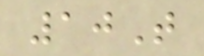10T
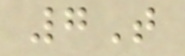7T
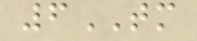6TM
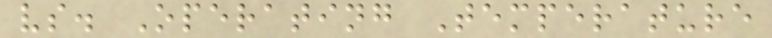vs. Operating Temperature
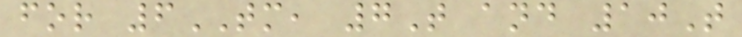for 6TM, 7T and 10T
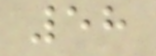58
